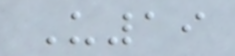U19
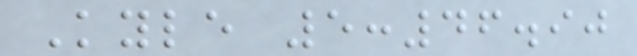Kyle 5:46.90
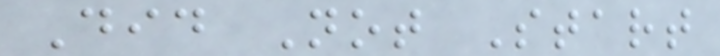Did Not Start
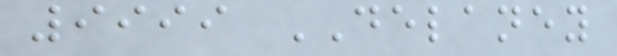9999 DELANEY
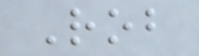Rob
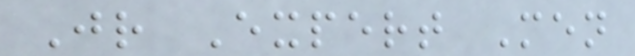Jr Expert Men
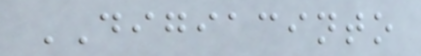DIGIACINTO
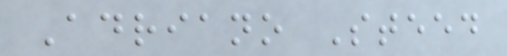Adriano Steed
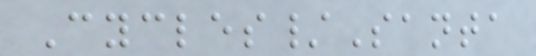Cycles/Santa
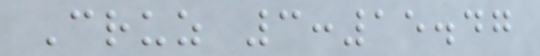Cruz 3:15.47
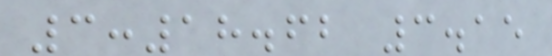3:18.62 3.15
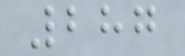287
